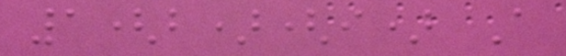1(b)(i) A
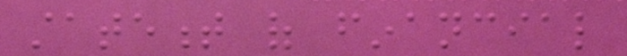statement of financial
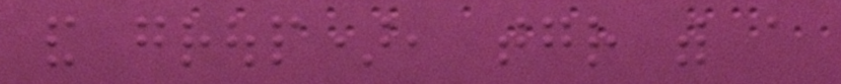and group), together with a
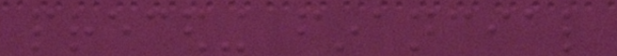preceding financial
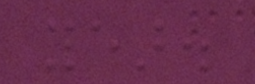year.
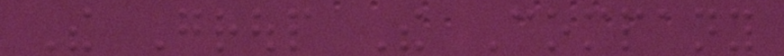The Group The Company
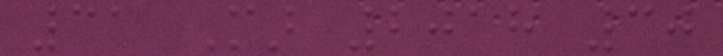31 Mar 2018 30
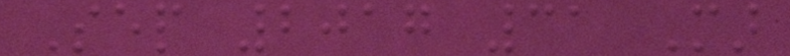Sep 2017 31 Mar
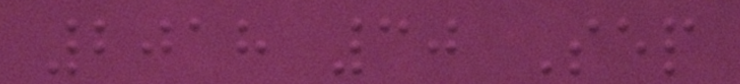2018 30 Sep
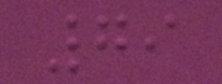79
